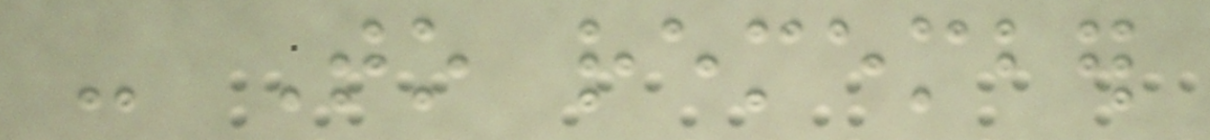- To remember
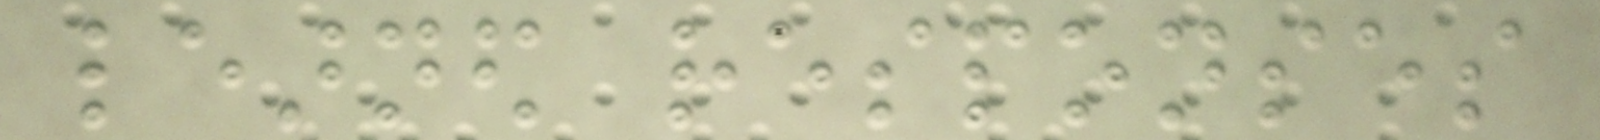learned responses
